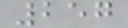257
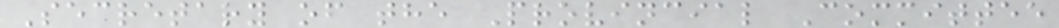Secretary of the Provincial Committee
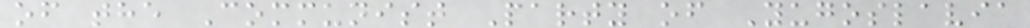of the Communist Party of Yugoslavia
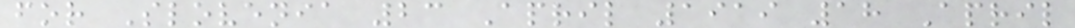for Slovenia 23 April 1919 18 April
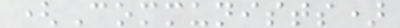(Communists)
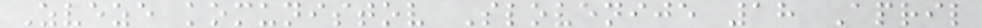Zveze komunistov Slovenije 18 April
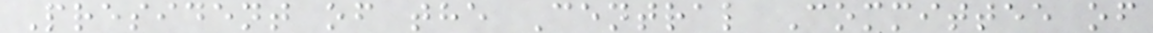President of the Central Committee of
